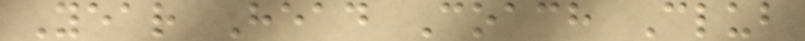Year Head Coach Club
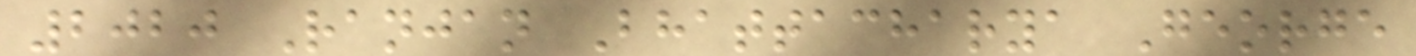2020 Ranjan Bhattacharya George
